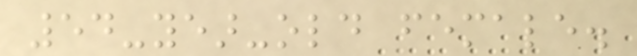54-year-old female.
